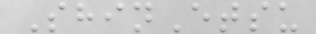ShinEtsu
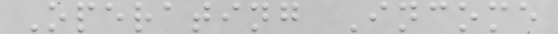Operating Income
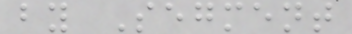by Segment
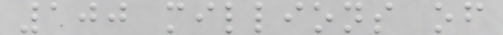100 millions of
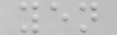yen
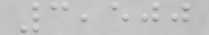3,500
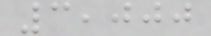3,000
